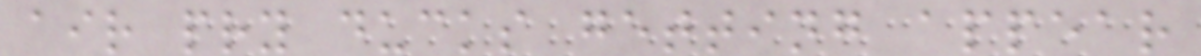air pry ducks getting appear
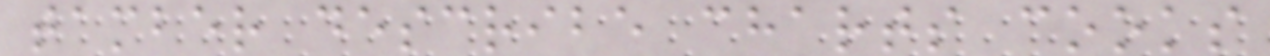tamber describe charts cooks
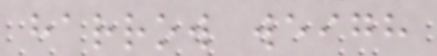harrow weigh
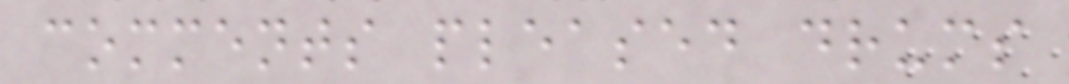comments pleased drums
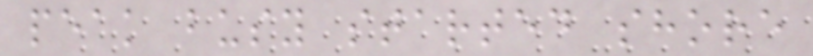peak busy started shore
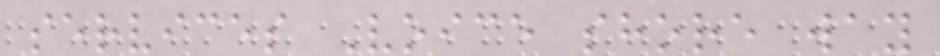services Voice shore way
